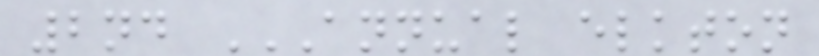2nd ANNUAL ELKTON
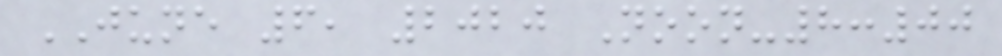JUNE 6, 2020 Noon-8:00
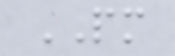PM
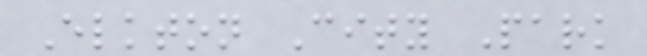Elkton City Park
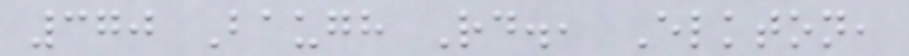370 Baugh Rd., Elkton,
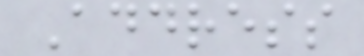Address
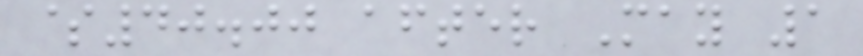$40.00 after May 1
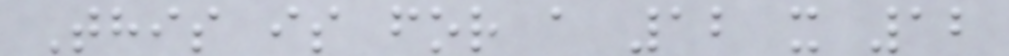This is for a 12 x 12
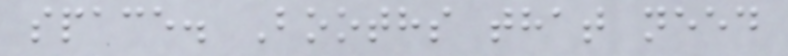space. Booths that need
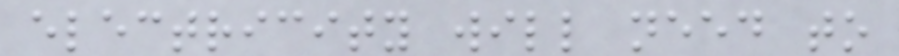electricity will need to
